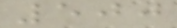500
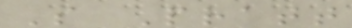S Pratt
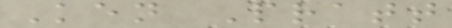Ken Pratt
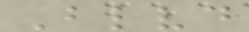Blvd
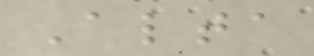Alta
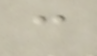c
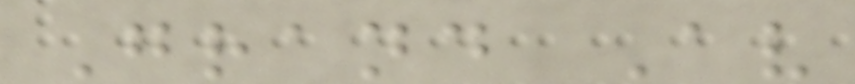Grand Av
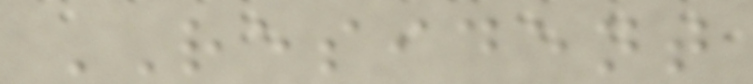RESIDENT
